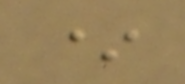*
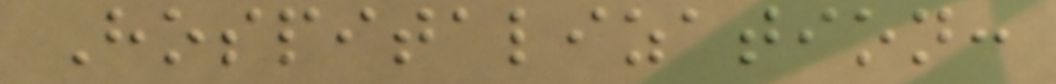Hospitalization:
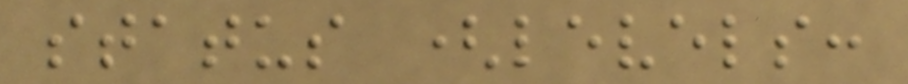status (levels:
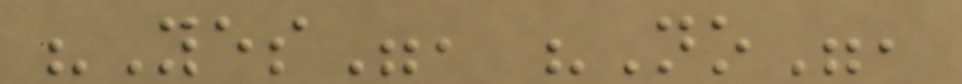"Yes", "No",
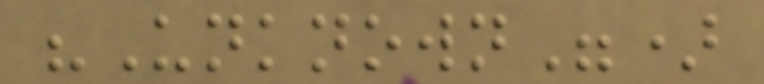"Unknown")
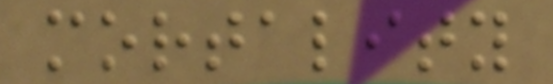mortality
